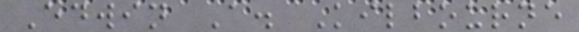Edwin A. Kilbourne
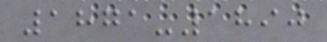1871-1890
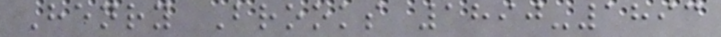Henry Brooks 1890-1893
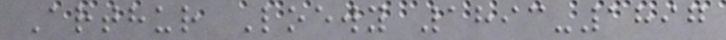Arthur Loewy 1893-1897
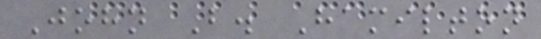John B. Hamilton
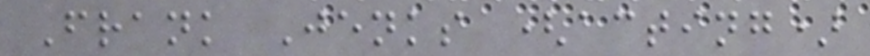Frank Jenks (acting)
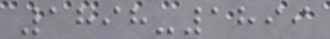1898-1899
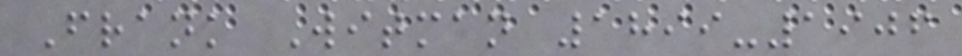Frank Witman 1899-1906
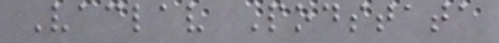Vaclav Podstata
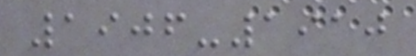1906-1910
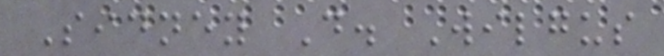Sidney D. Wilgus
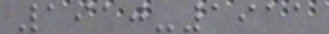1910-1911
